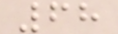68
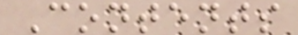Contents
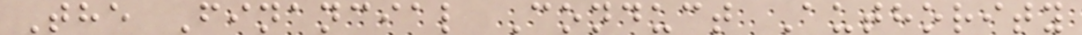The Financial Conduct Authority
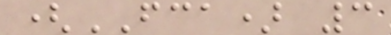(FCA) 3
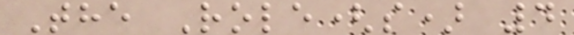The Role(s) 4
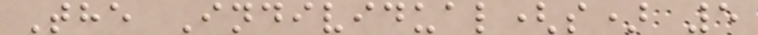The Individual(s) 5
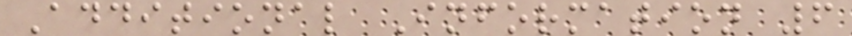Additional Information 6
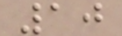10
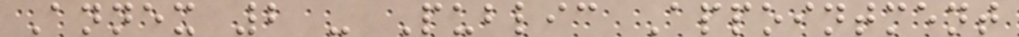Annex 2 - Public Appointment
